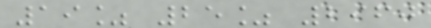19% 25% 2960
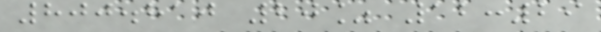800.810 20% 12:29
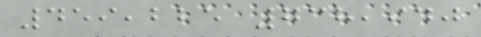459,225 738,940
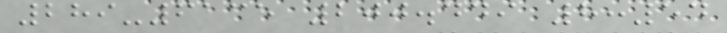289-6135 200.449 8:54
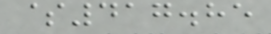$417.85
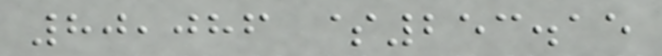80,086 $253.15
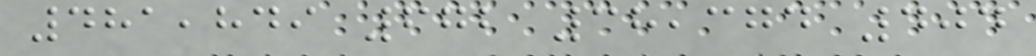481,849 672 38,374 404
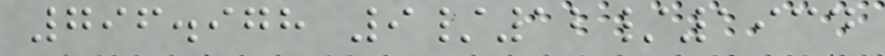796.978 9/12/1934
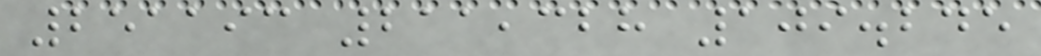251193 211,328 109.245
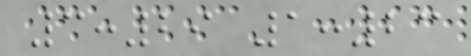3:29 1:23
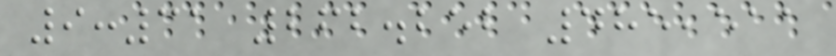9:31 262.252 485,511
